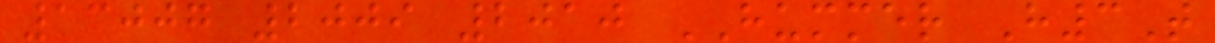13007 2009 2010 HUMMER H3T
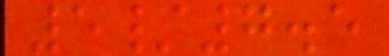5/7.5
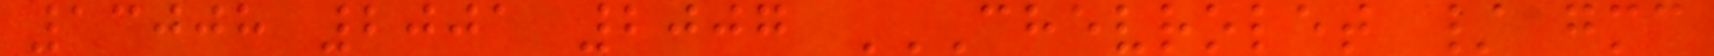13008 2001 2007 CHEVROLET / GMC
